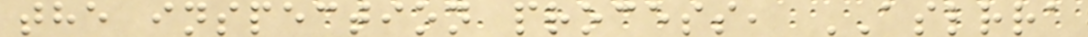the inspection process, ASLRRA
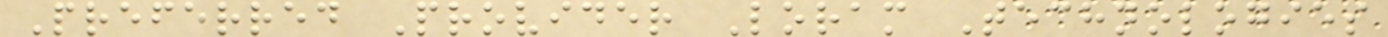Preferred Provider Loram Technologies
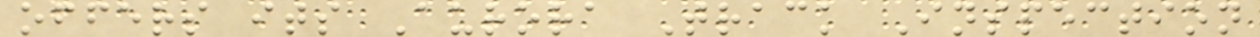offers its Aurora Track Inspection
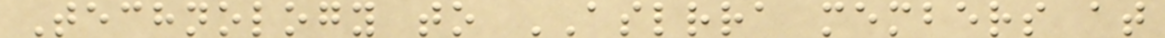Technology to ASLRRA members at
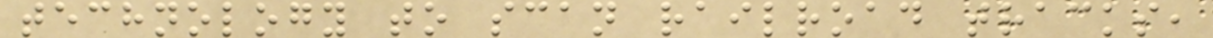technology to scan railroad tracks,
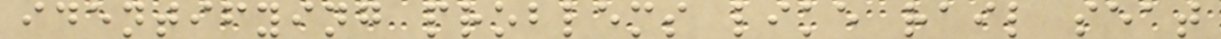identifying problems like rail seat
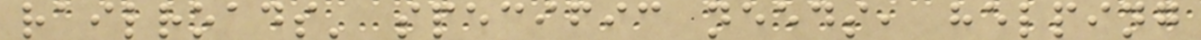railroads' specific needs, helping
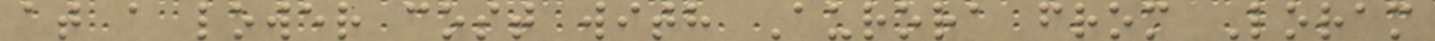at a lower cost with Aurora from Loram
